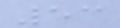53
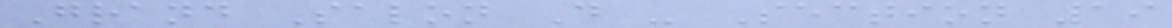Grand Salon D - Section 19
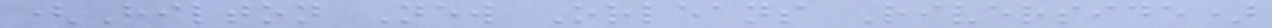(Hilton New Orleans Riverside)
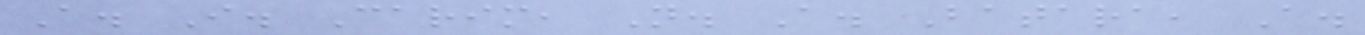A. I. Carim, N. A. Batara, A.
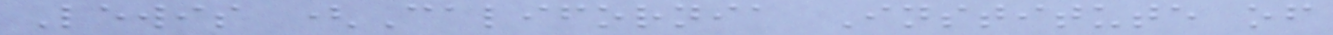Lewis (California Institute of
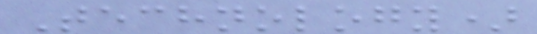Technology)
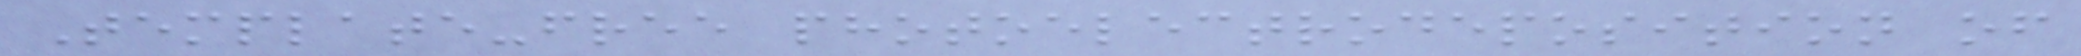Template-free photoelectrodeposition of
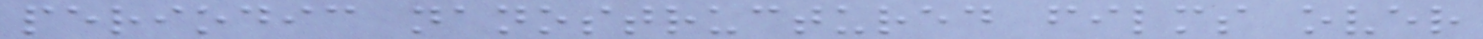periodic nanostructured films over
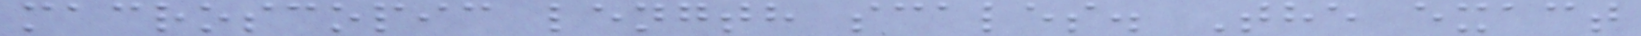macroscopic length scales. The exact
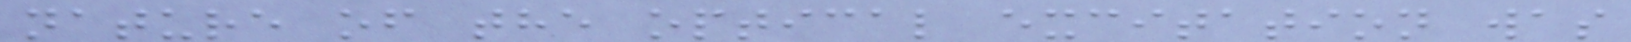nature of the optical excitation was
